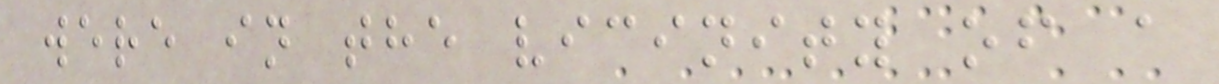were in the vicinity of a
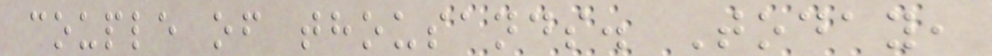couple of thousands. Today,
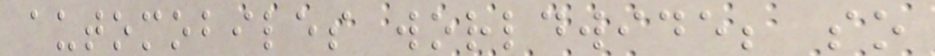automobiles worldwide; so
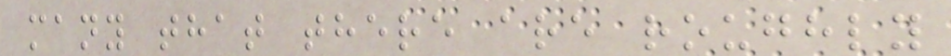many that there are roughly
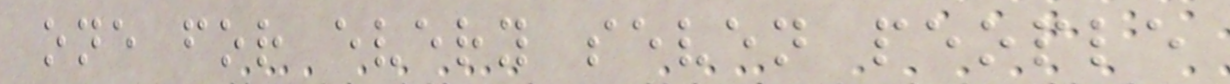one for every seven people
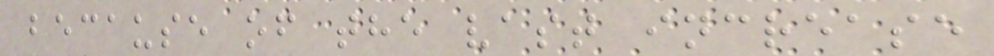because of the vast increase
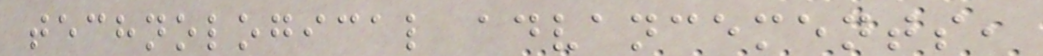technological advancements,
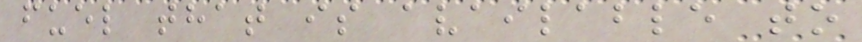fuel that is available to
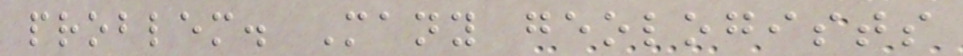problem. Many geologists
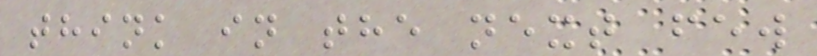think in the next few
